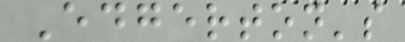Edgerton's
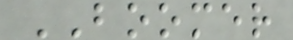BOOMER
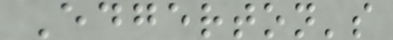Edgerton's
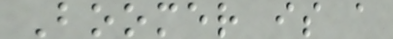Boomer is a
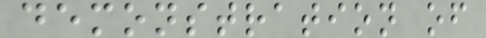demonstration of
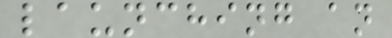launching an
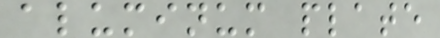aluminum plate
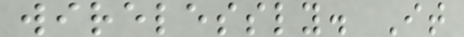wirelessly. It
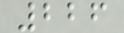226
